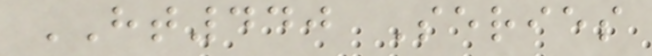HT440 Series
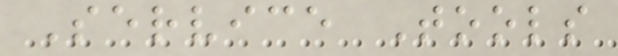Service Tools
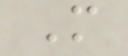M
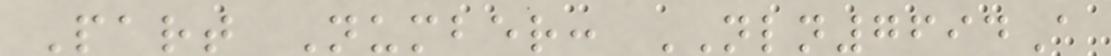Part Number: NLN7694A
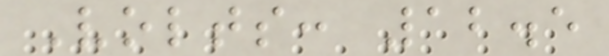Volts: 12.5
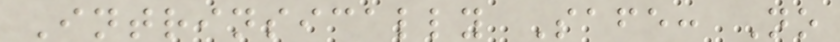Intrinsically Safe: No
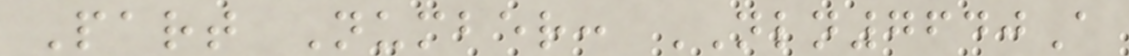Part Number: NLN7640A
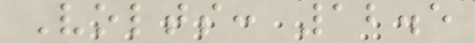Volts: 12.5
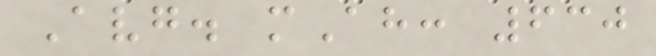Avg. mAh: 630
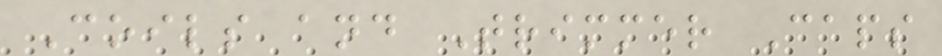Coils and Trimmer Caps
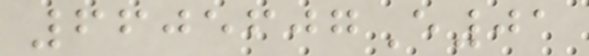6605607E01
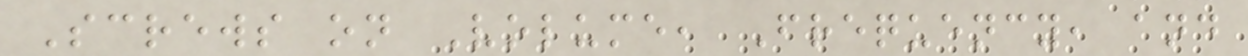Screws on Volume, Frequency, and
